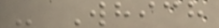- Which
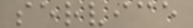service
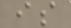is
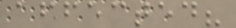affected?
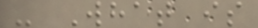- What is
